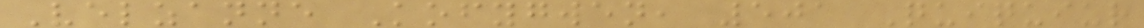Velzanne Kofygwen, 501 Quiquiur
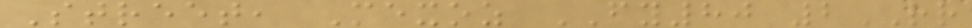Street, Mexoz FY80 2RR
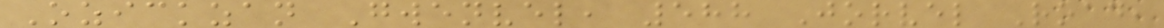Ozickzan Gwenvel, 588 Jorvel Road,
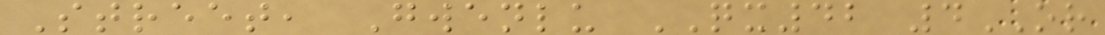Street, Gwenlu QX42 4OR
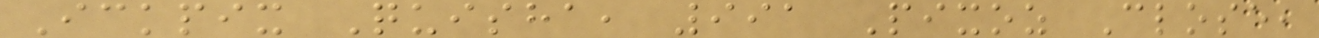Ickpix Quisha, 991 Pixoz Close,
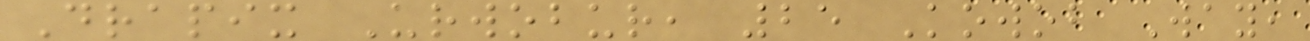Drapix Urwobur, 25 Kowob Way,
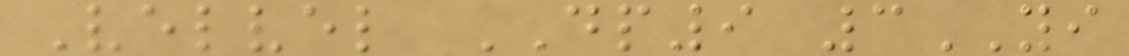Velvel DP9 3YI
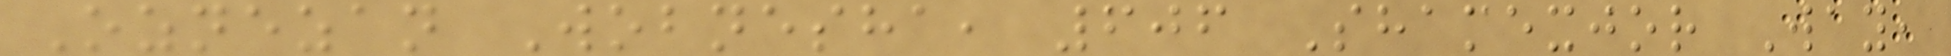Oznezan Wobnesha, 606 Shamexjor Way,
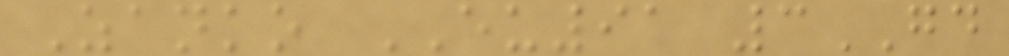Zanko EU91 3GD
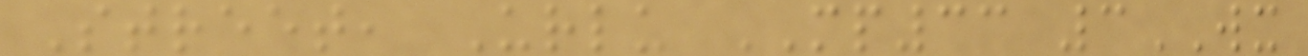Street, Urlu MP33 3WX
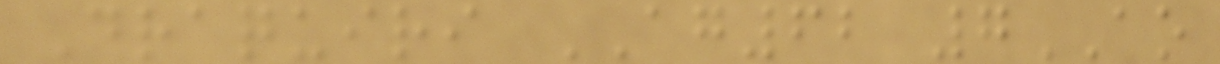Draquiri AG62 7AO
